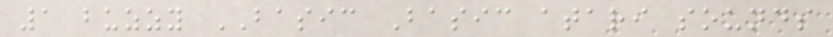1 buzzy BASIC Basic atari sounds
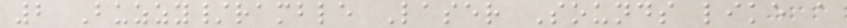2 Buzzy/ramble Laser Sounds like a
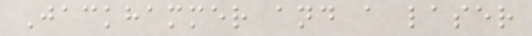Jackhammer and a laser
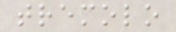tremolo
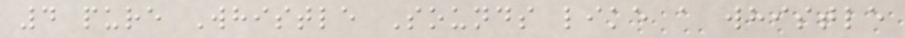4 pure Whistle Sounds like a whistle
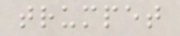trumpet
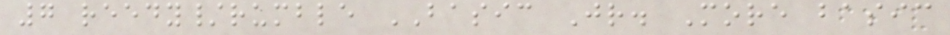7 reedy/rumble BASIC Jr. More basic
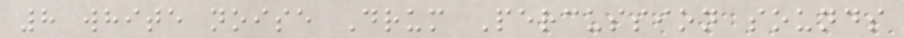8 white noise Drum Percussion sounds
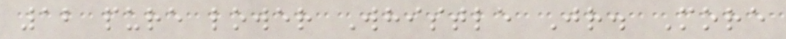12 pure lower Whistle Jr. More
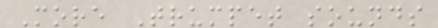More Trumpet sounds
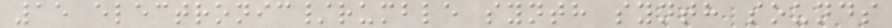15 electronic/rumble synth synth sounds
